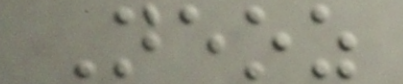Neoz
